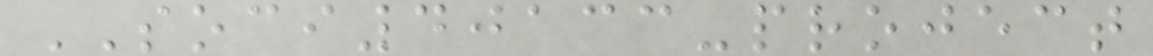SOCI40133-project
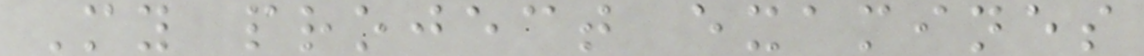My project examines
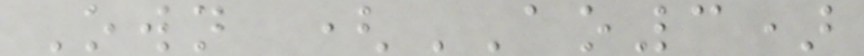Own (AO3)
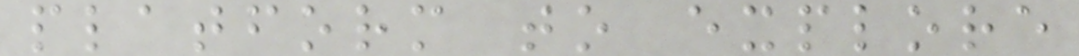platform to explore
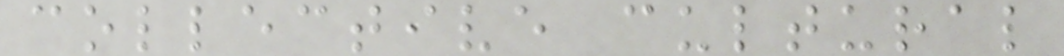collective cultural
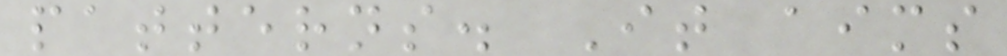patterns. It aims
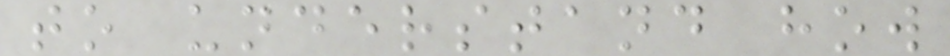to understand how
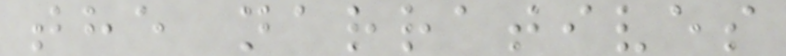the narratives
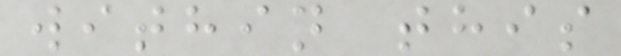within this
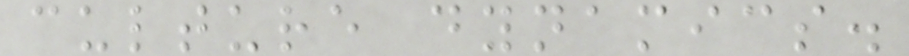culture dynamics.
